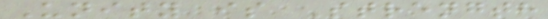Unity is Strength
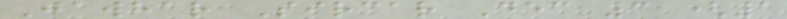Jawhar Sircar Dec 3 (1
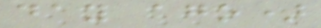day ago)
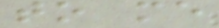to me
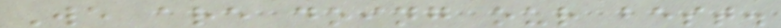We are doing our best.
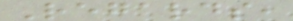Regards,
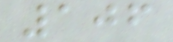106
